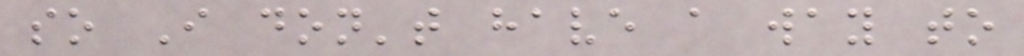so I don't have a way to
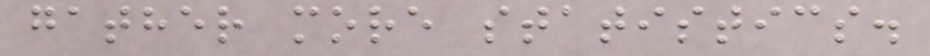gather more statistics.
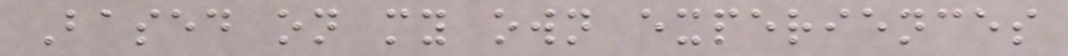Based on my own experiences
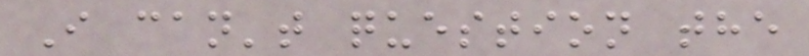I can't question the
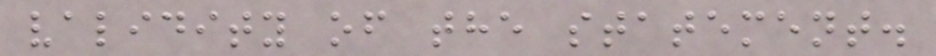validity of the statement.
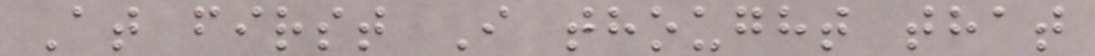At first I thought that
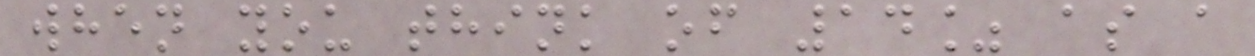when you think of 14% as a
